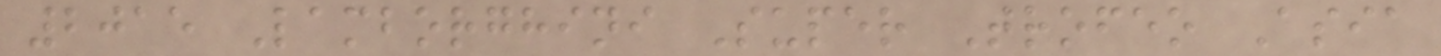2015 Lamborghini Super Trofeo Asia
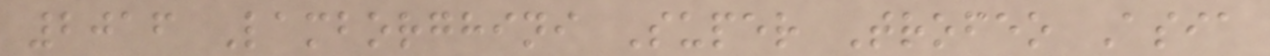2016 Lamborghini Super Trofeo Asia
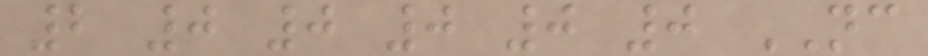2 0 0 0 0 0 NC
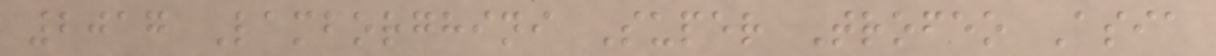2017 Lamborghini Super Trofeo Asia
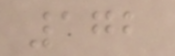172
